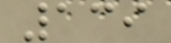139
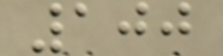100
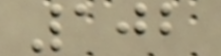102
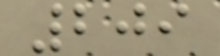209
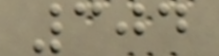304
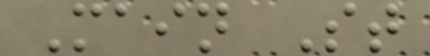Main St
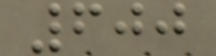600
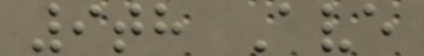9th Ave
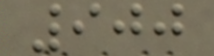900
